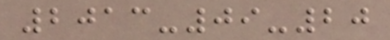2013-09-20
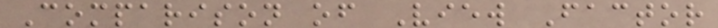Comparison of View Factor
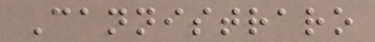Cannistraro
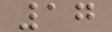17
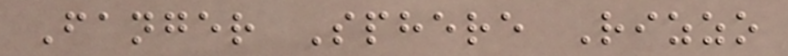Fanger Sphere Rizzo
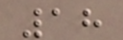18
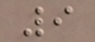9
